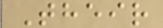Their
